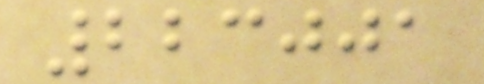223001
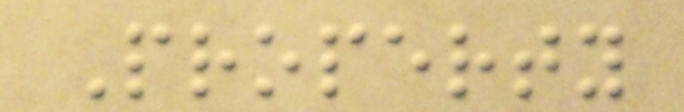Property
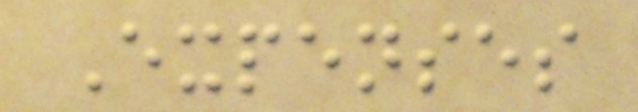Expenses
